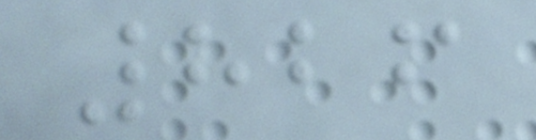826
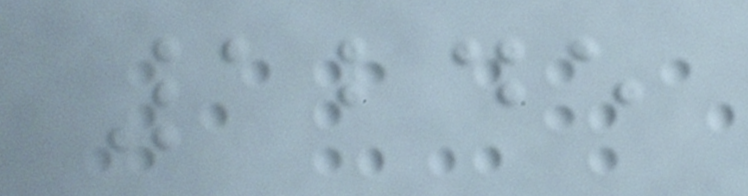1245
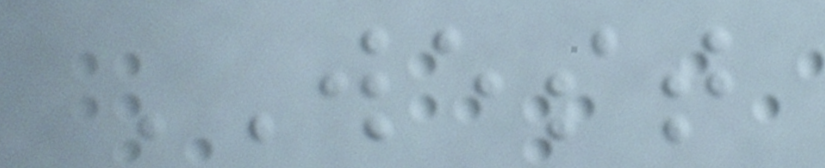WEST
